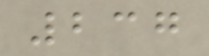237
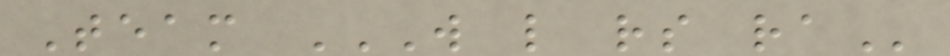Team W L RS RA
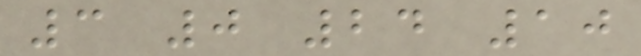3 0 24 10
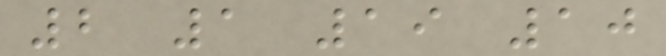2 1 19 10
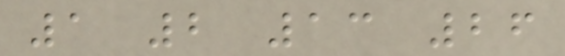1 2 13 26
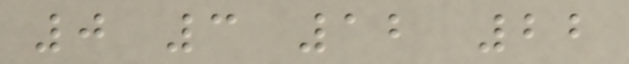0 3 12 22
